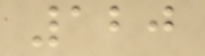120
